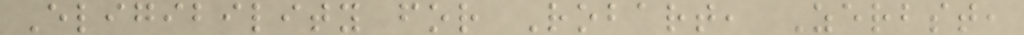Eligibility for Robart, Zerbst,
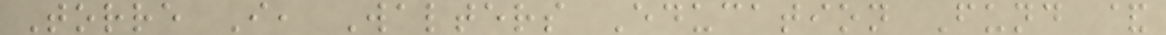Torre I, Walters Education Fund &
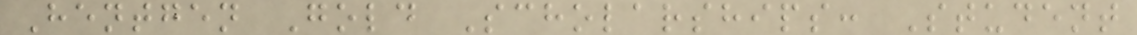Hentgen Gold Scholarships: Student
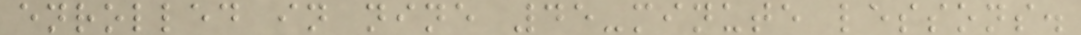enrolled in nine 45-minute lessons.
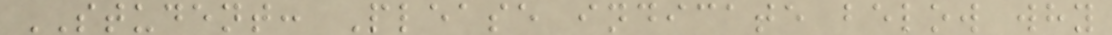STUDENT: Please indicate below why
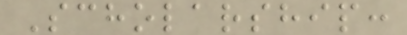Scholarship:
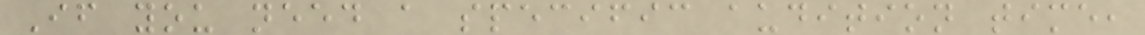If you need a specific audition time,
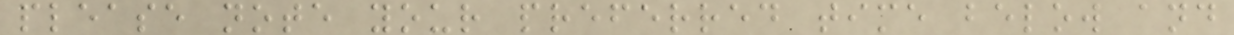please note your preferred time below and
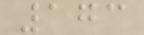173
